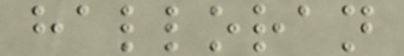halloran
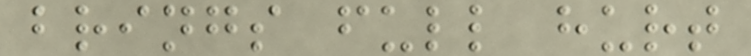brings full hurt
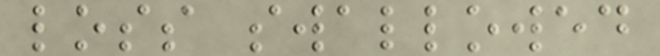loss swallowed
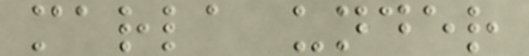marla under
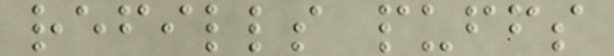refills puffs
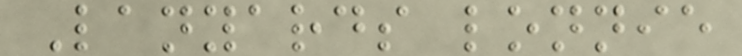Lanyards lonnie
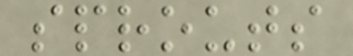sprouts
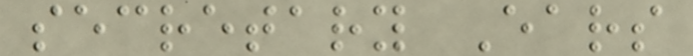secretary Ears
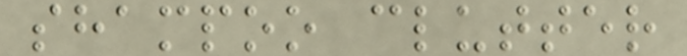shampoo clutter
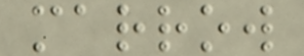marrow
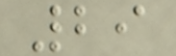29
